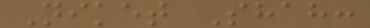Niket Shah:
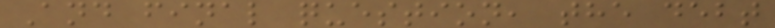And final question, the debt
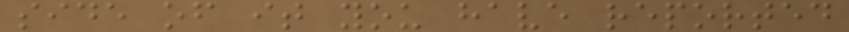side of it you have reported
